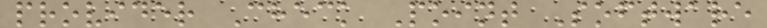provider Check Point Software
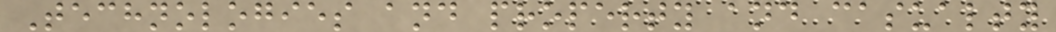Technologies and property and casualty
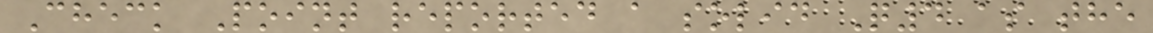Check Point reported a solid Q4 as the
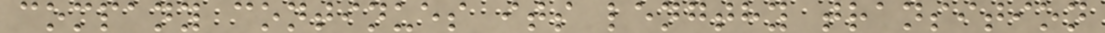company continues its lengthy transition
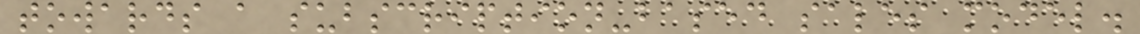towards a subscription-based sales model.
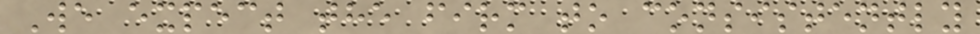We expect the firm to consistently
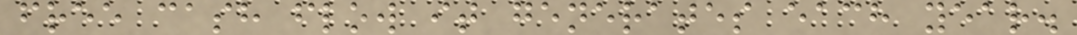free cash flow it generates each year.
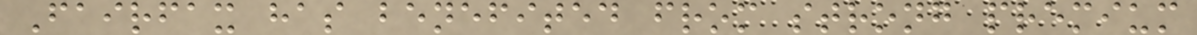Fairfax has benefited from strong premium
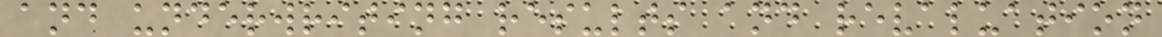and underwriting results and revaluation
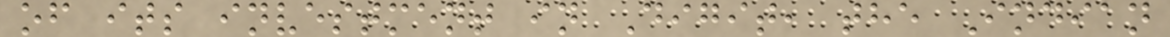of its investment in Digit, the Indian
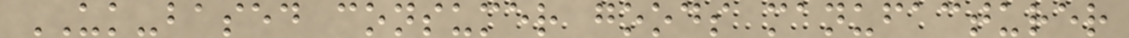UK-based consumer goods manufacturer
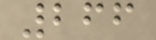266
